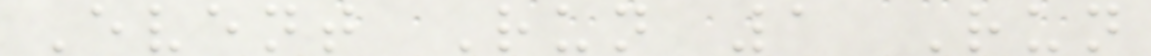Event Run 1 Run
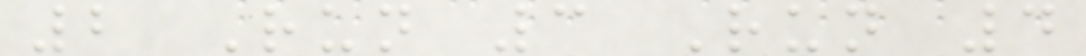2 Run 3 Run 4
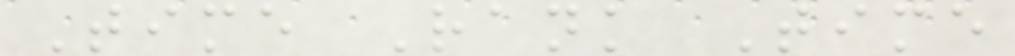Time Rank Time
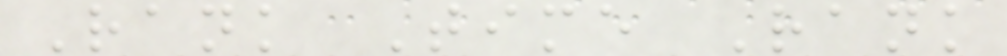Rank Time Rank
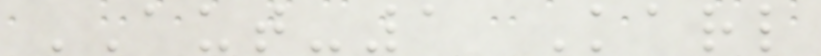AUT-1 Karl
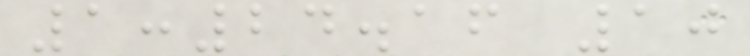1:24.16 10
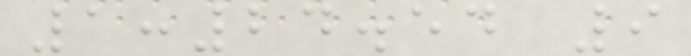1:24.54 9
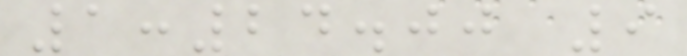1:24.00 9
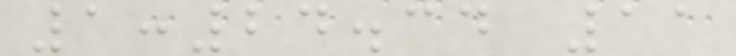1:24.34 11
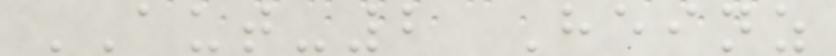AUT-2 Heinz
